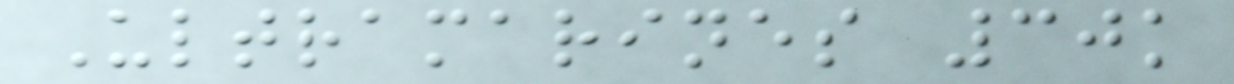Ultramarines 30k
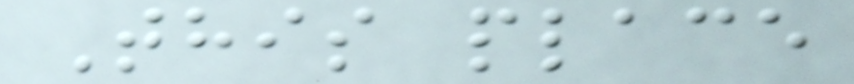This place
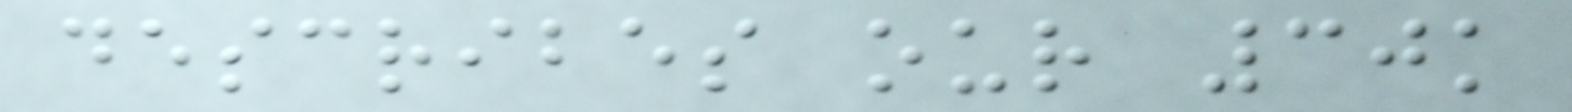describes our 30k
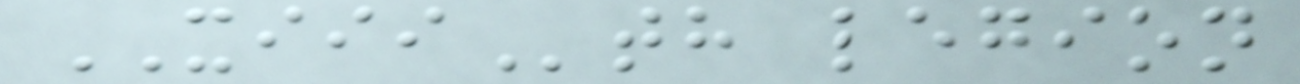XIIIth legion
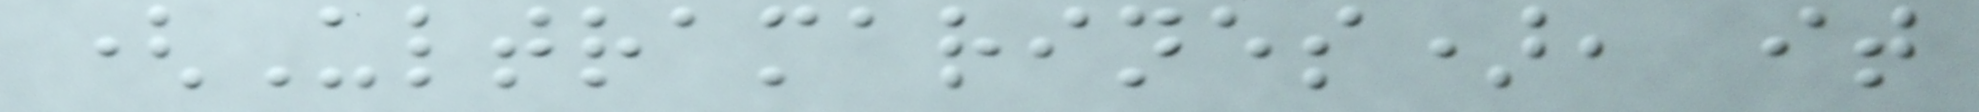(Ultramarines), it
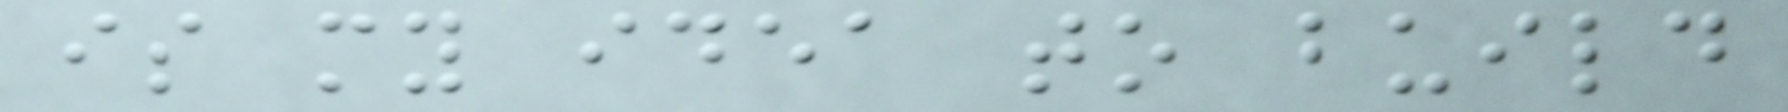is my idea to build
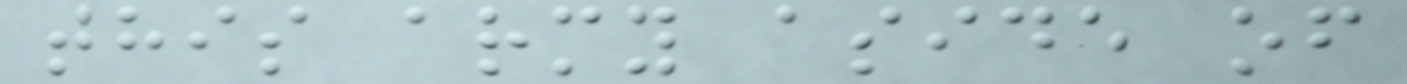this army aside of
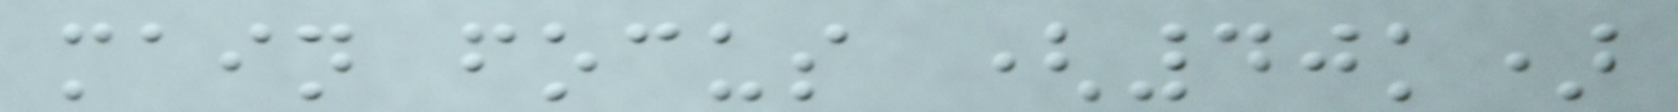main focus (40k)
